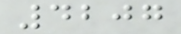4207
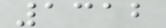1312
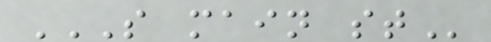S MAIN ST
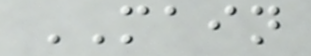MAIN
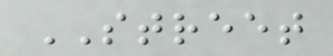STREET
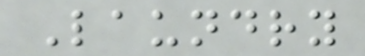Laundry
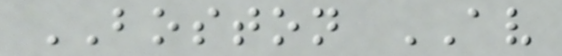BOSTON AV
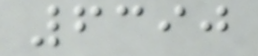6390
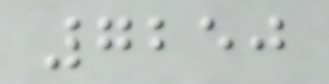7250
